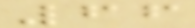66
